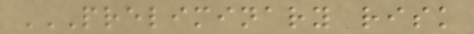PRELIMINARY RISK
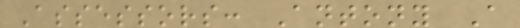Assessors: Antony A
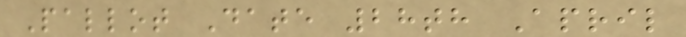Pallot Date 28th April
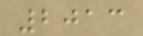2013
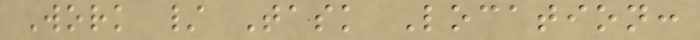Work / Task Location:
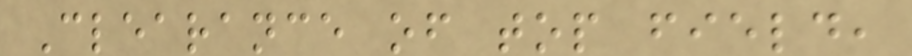Clearance of top field,
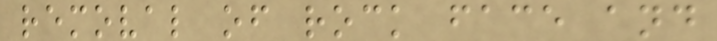removal of rock face and
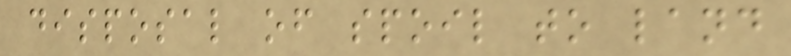disposal of spoil to land
